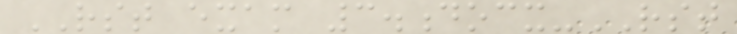RST exam 3.docx-RST
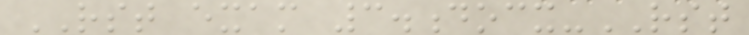RST exam 3.docx-RST
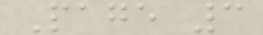Page 3
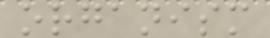organism
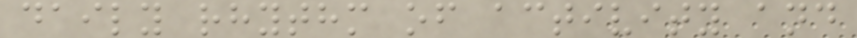daily rhythm of activity and
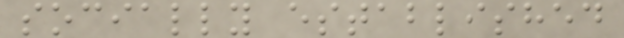socially established
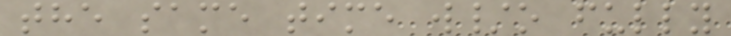the same time w/o fully
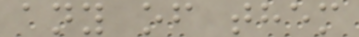any of them
